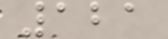121
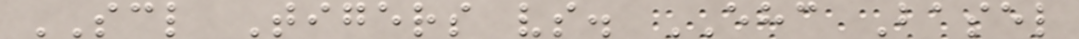SCL Tigers vs. EHC Basel
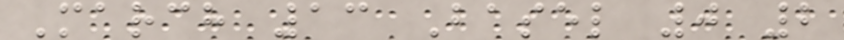March 13 Basel 0 2
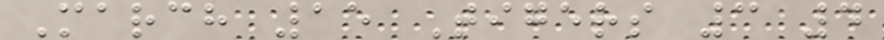March 15 Tigers 3 4
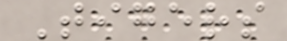Tigers
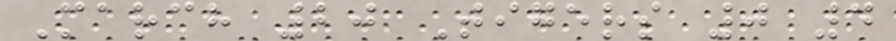March 20 Tigers 0 4
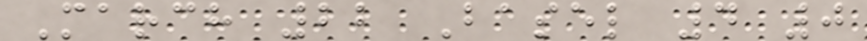March 22 Basel 4 0
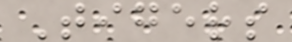Tigers
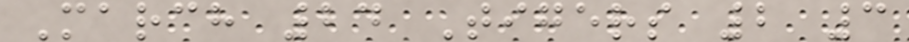March 24 Tigers 2 3
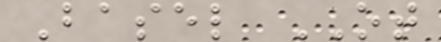Basel OT
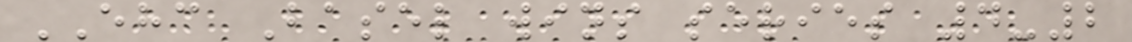EHC Basel wins series 4-2
